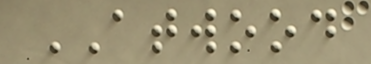ATWOOD
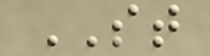ST
